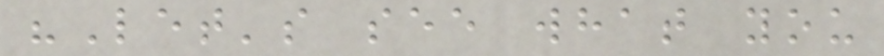"Let's see what you
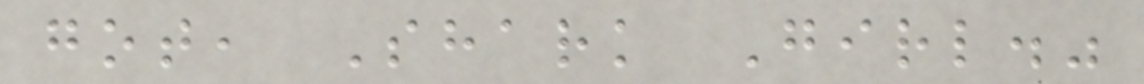got, Shark Girl."
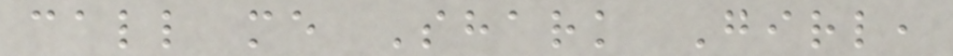call me Shark Girl,
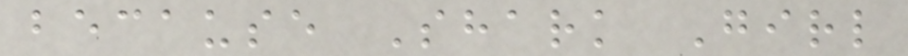because Shark Girl
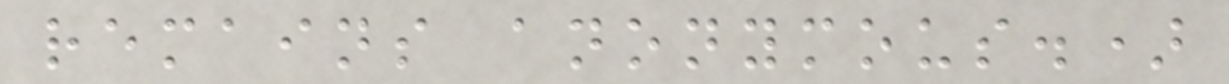remains anonymous.)
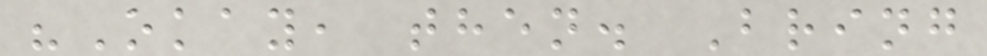"Okay, then. Bring
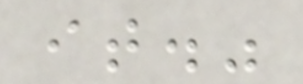it."
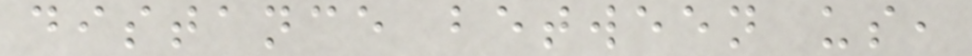distance between us,
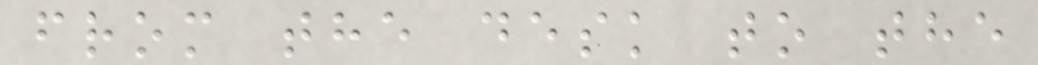from the desk to the
